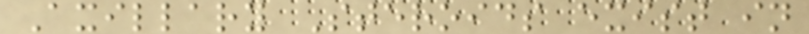Axillary Steroids exist in
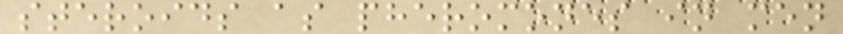steroids as pheromones in men
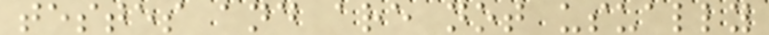testes and are not usually
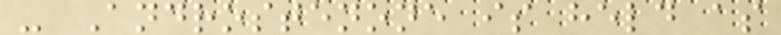- Androstenone is held as
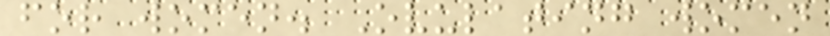for women. Ovulating women
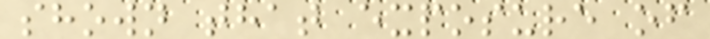shown that exposure of
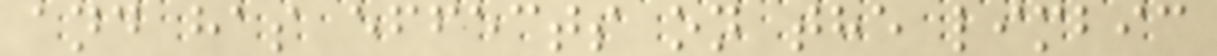and has effects on the limbic
